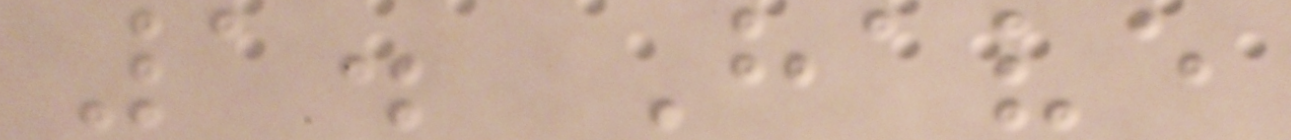1. Have
